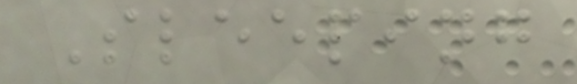Sleeping
